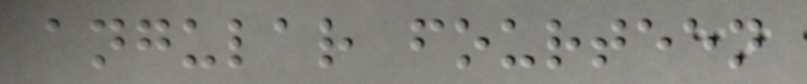angular fourteen
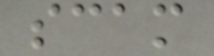scam
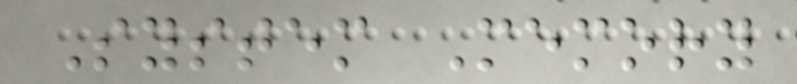System Memory
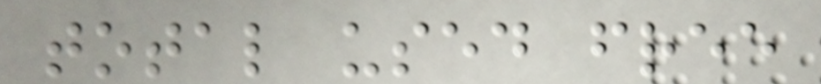total used free
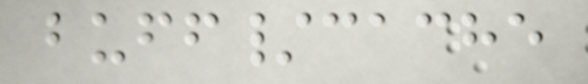buff/cache
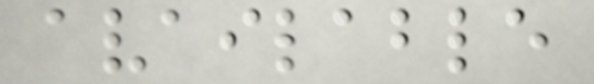available
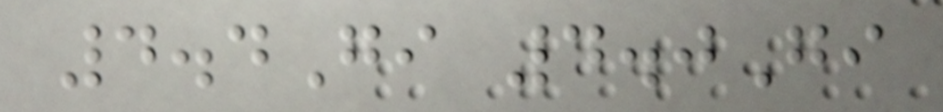4.4Gi 4.0Gi
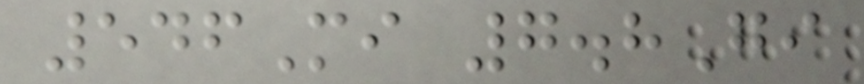546Mi 7.8Gi
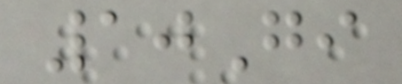10Gi
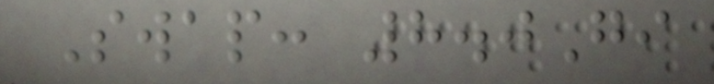Swap: 8.0Gi
